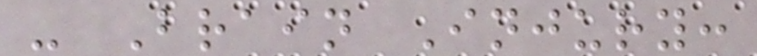- Brain Injury:
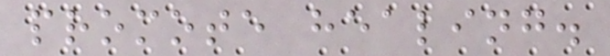promote healing.
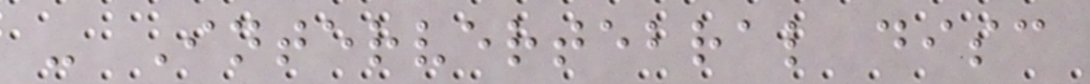- Intervertebral disc
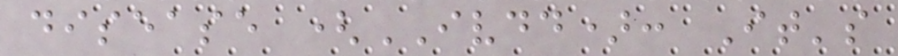disease (IVDD): It's
